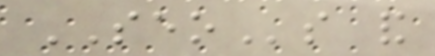SEOs and
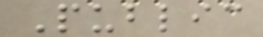Public
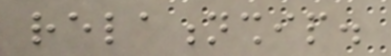relationship.
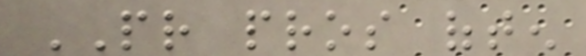PR pros often
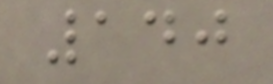140
